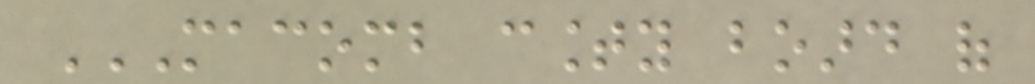MACOMB COUNTY BOARD OF
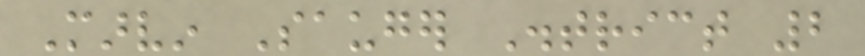Marvin Sauger District 2
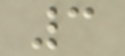3
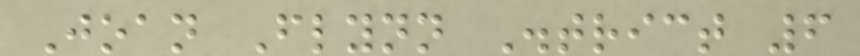Joan Flynn District 6
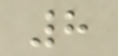8
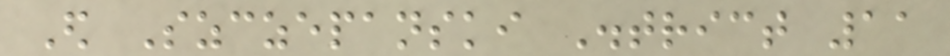Ed Szczepanski District 11
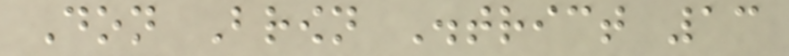Don Brown District 13
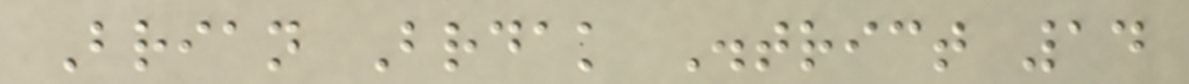Brian Brdak District 14
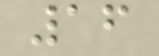16
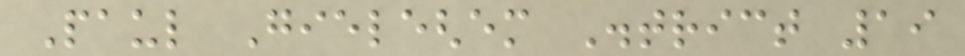Paul Gieleghem District 19
